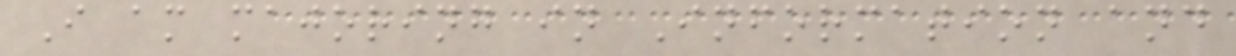I am majoring in Information and
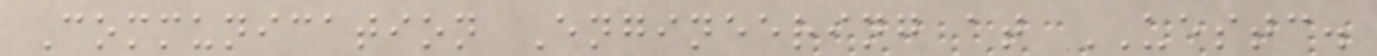Communication Engineering at UESTC.
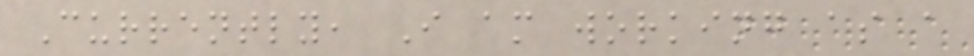Currently, I am working as a
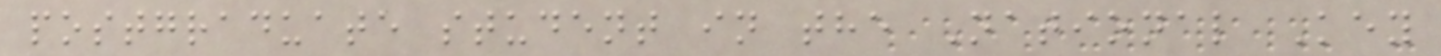postgraduate student in the National Key
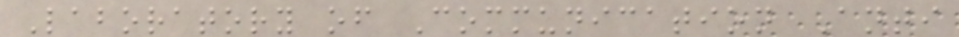Laboratory of Communication Anti
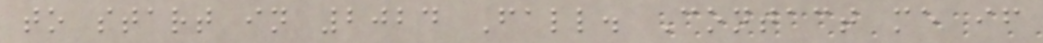to start in 2024 Fall. Contact me if
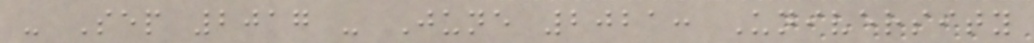- Sep 2017 - June 2021: University
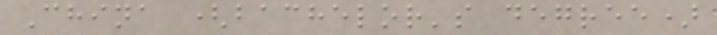China (bachelor's degree)
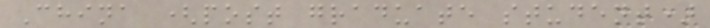China (post graduate student)
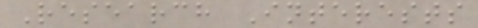Research Interests
